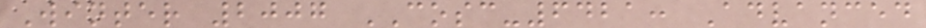Winter 2007 COSC-6421: Advanced
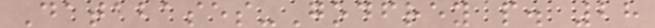Databases-Godfrey p. 28
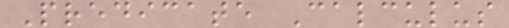Predicate Calculus
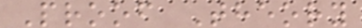Proof Theory
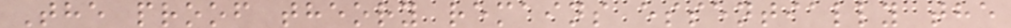The proof theory remains essentially the
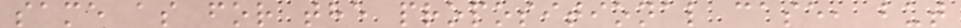same as for the propositional case, but
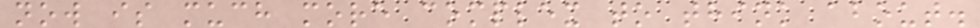now is much more complex to think about.
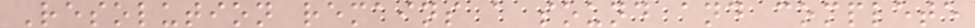Resolution remains a sound and complete
